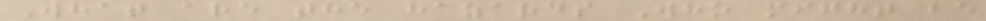What are the hazards Who might be
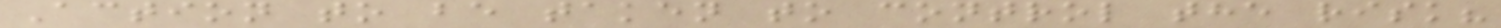Action to be taken to control the risk?
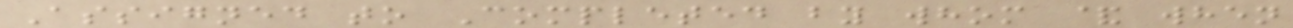Assigned to Completed by whom & when
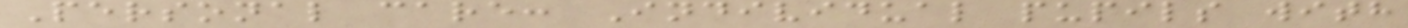Personal care: Individual pupils with
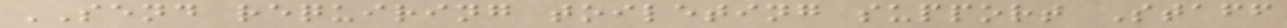SEND requiring toileting support Staff
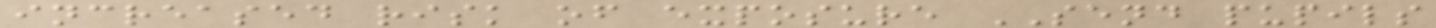increased risk of exposure SEND pupils
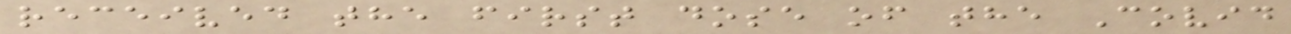received the first dose of the Covid
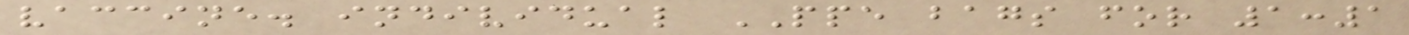vaccine. individual PPE bags for 1:1
